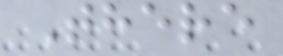There
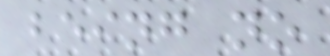being no
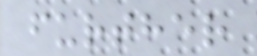further
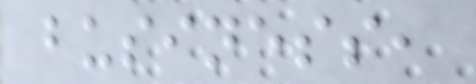business,
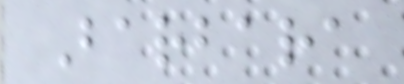Barbara
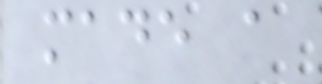made a
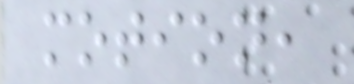motion,
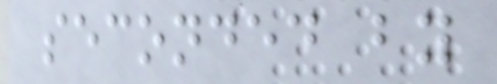seconded by
